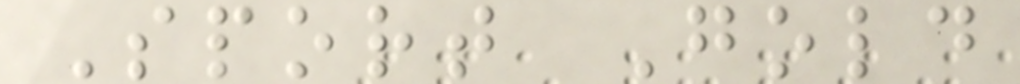Sport Gold
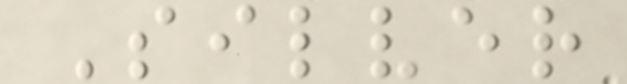Silver
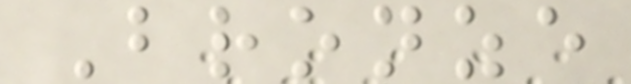Bronze
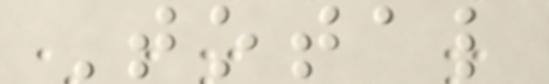Total
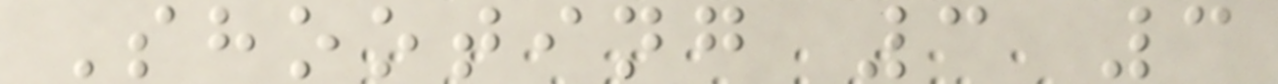Shooting 3 3
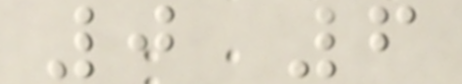0 6
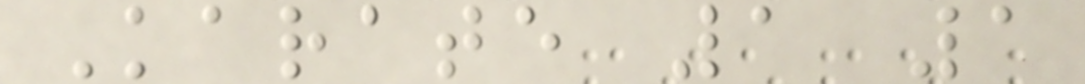Karate 1 1
